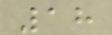18
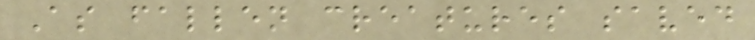As fallen creatures saved
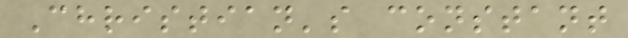Christian's constant
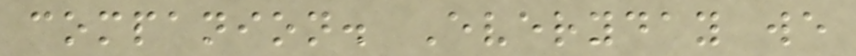companion. Everyday we
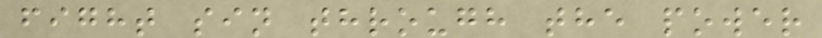fight sin through the power
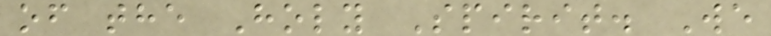of the Holy Spirit. We
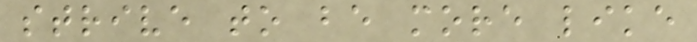strive to be more like
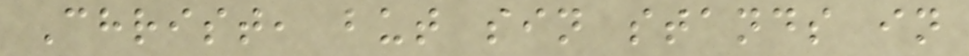Christ, but sin stands in
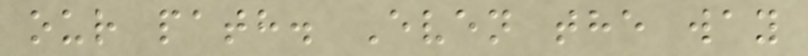our path. Even the way
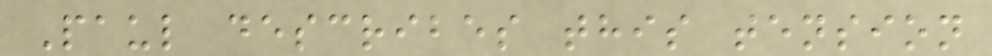Paul describes this tension
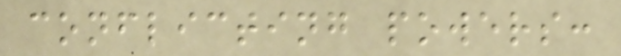conflicting powers:
